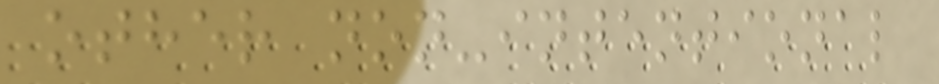other non-intentional
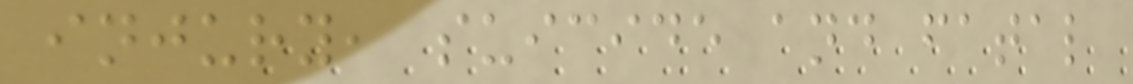injury, suicide and fatal
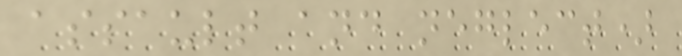assault and neglect)
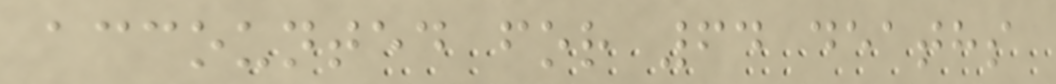accounted for 64 deaths
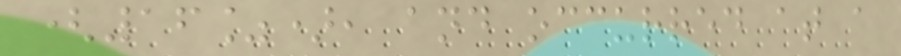(16%), and occurred at a
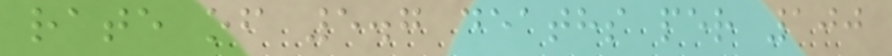rate of 5.7 deaths per 100
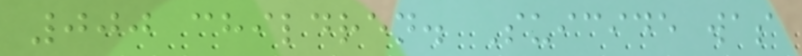000 children. Suicide was
